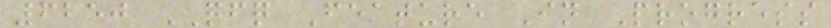6250 QFQ Feature In Progress
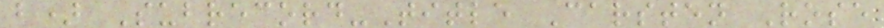b) Subrecord-Title Carsten Rose
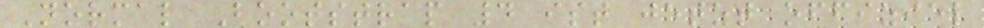Normal Bootstrap 4 ist jetzt offiziel
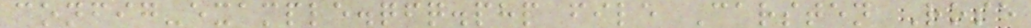config-example.qfq.php file Carsten Rose
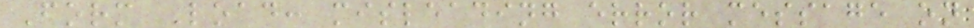Form Load: misleading error message on
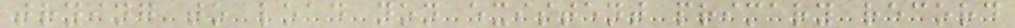trying to load non existent primary record
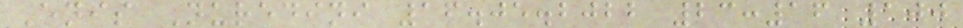Enis Nuredini 16.05.2022 23:16 100
